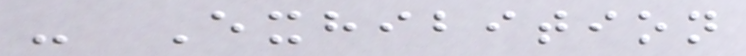- Exhibition
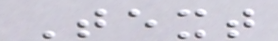Text
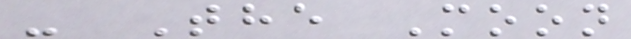- The Moon
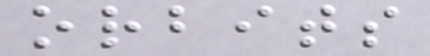orbits
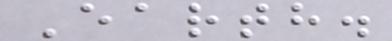Earth.
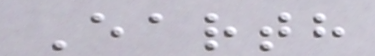Earth
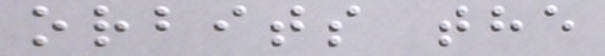orbits the
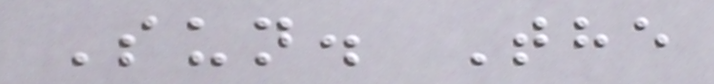Sun. The
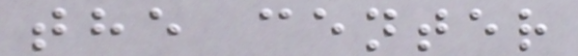the center
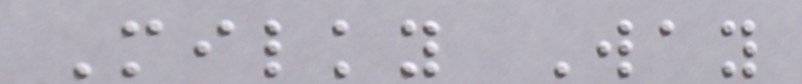Milky Way
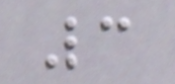3
